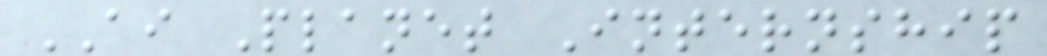AI Planet Internship
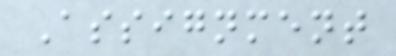Assignment
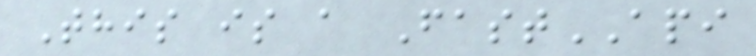This is a FastAPI
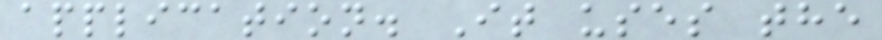application. It uses the
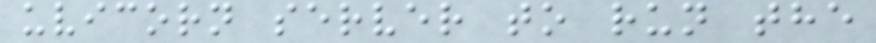uvicorn server to run the
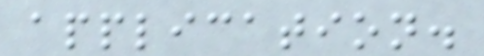application.
